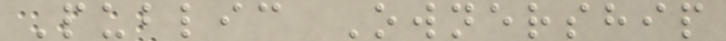Public Ownership
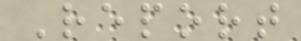Report
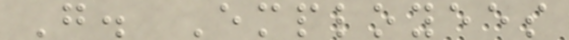G. Employees
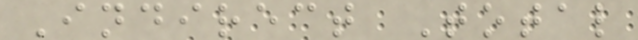Indirect Total
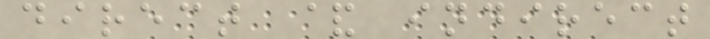direct & indirect
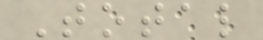Total
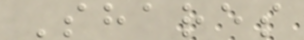Shares
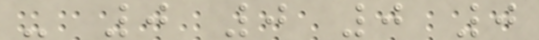- 0 0 0 0
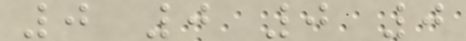0 0 0 0
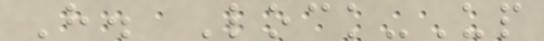H. Lock-Up
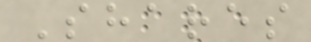Shares
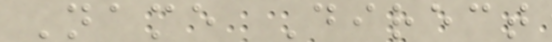Name Direct
